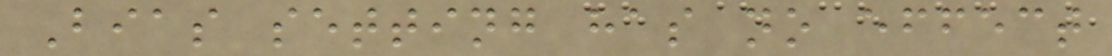Bias setting has no effect
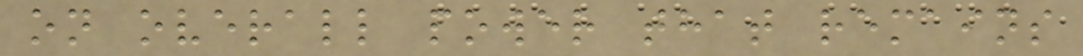on overall power that remains
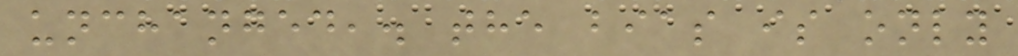unchanged,. the bias is only
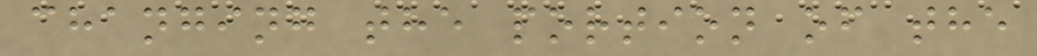changing the portion of the
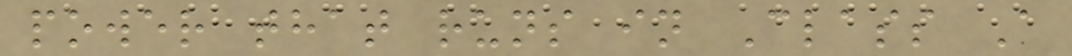power that runs in Class A
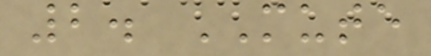2. MUTE
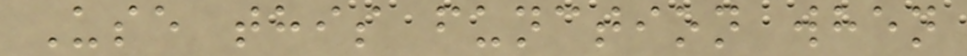Use this function when
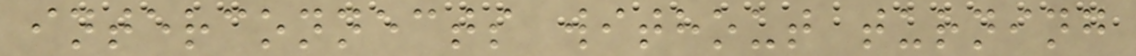interconnects without turning
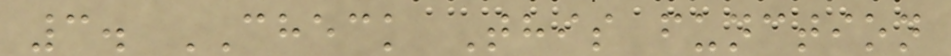3. CHECK This function
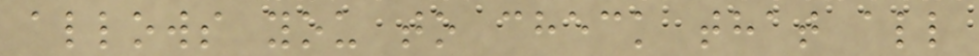allows you to check that all
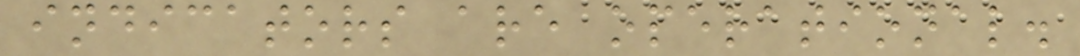indicators are operational.
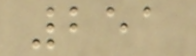251
